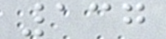137
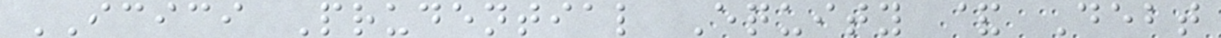ICICI Prudential Equity & Debt
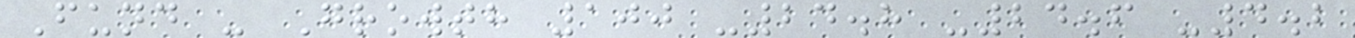Fund - Growth 100 -24.8 -24.6 -4.2
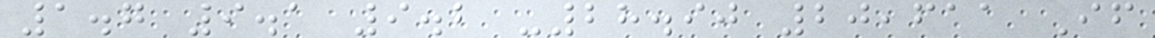1.7 9.1 9.2 -28.90 20,611 If
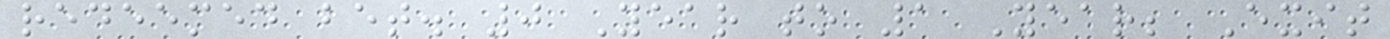redeemed bet. 0 Year to 1 Year; Exit
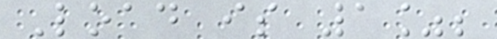Load is 1%;
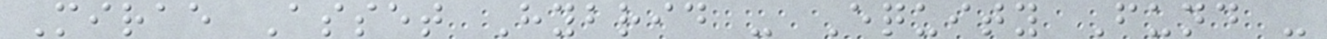Mirae Asset Hybrid - Equity Fund -
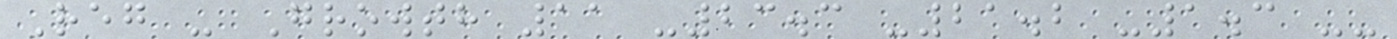Reg - Growth 11 -23.3 -21.2 -1.3 --
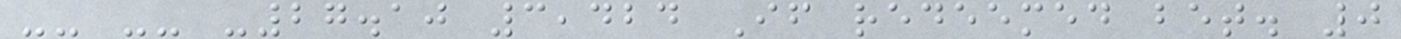-- -- -27.10 3,424 If redeemed bet. 0
